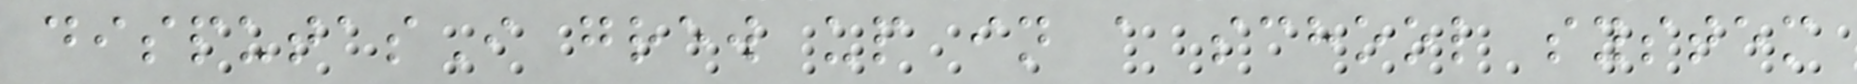disputasI grew up in a school system
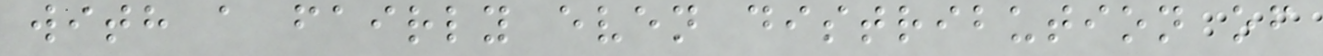with a fairly even distribution of
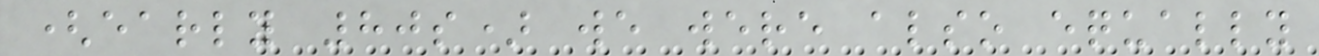(early 80s) we were also equally
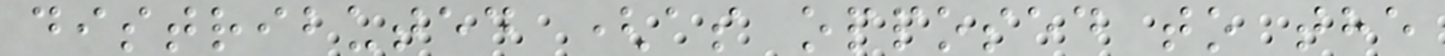distributed (as opposed to the
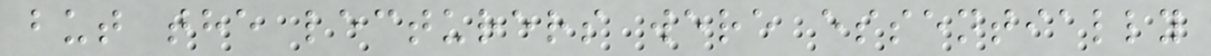but the lecturers were essentially
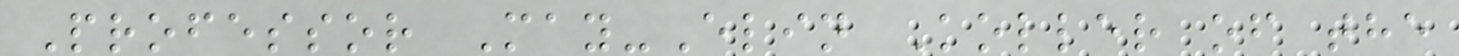Professor May-Elin Koller of the
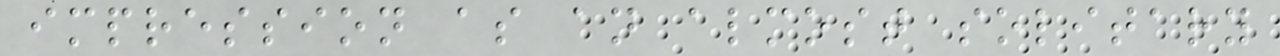impression as an almost solitary
